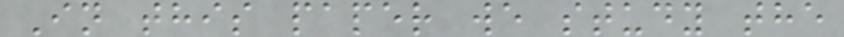In this paper we study the
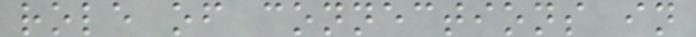role of connections in
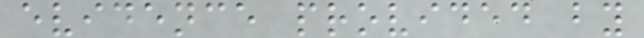evidence provided by
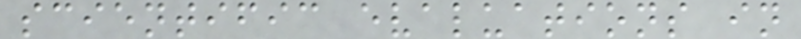scientific evaluations in
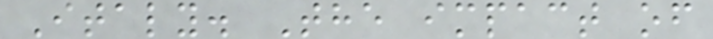Italy. The impact of
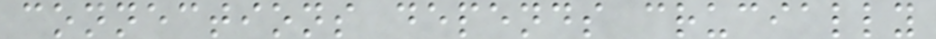connections depends crucially
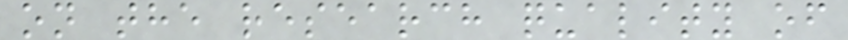on the research quality of
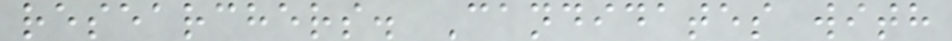researchers. Candidates with
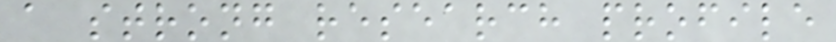a strong research profile
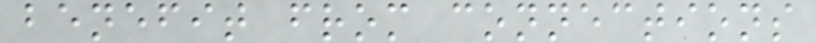benefit from connections
